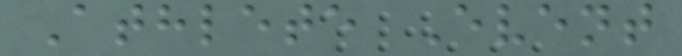Athlete Event
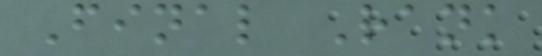Final Rank
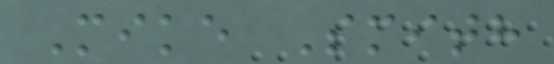Mike Smith
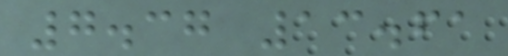7.37 13.61
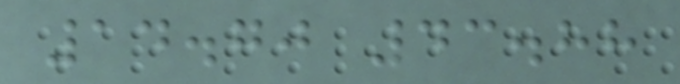14.70 43.88
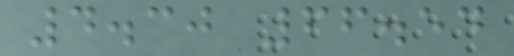4.30 66.54
